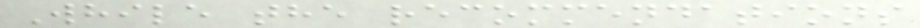While the recommendations
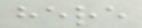here
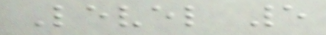Level 5
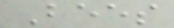Bees
